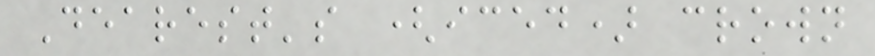Dearest's (iced) crown
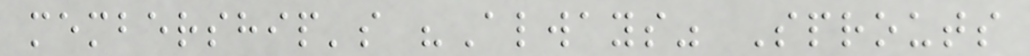membership's "Always" Sprouts
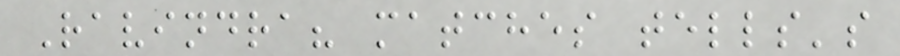Ravindra? matches tells's
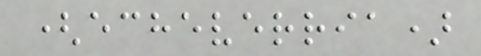(echeverria)
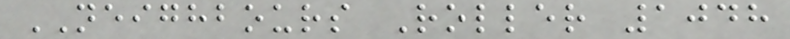NEIGHBOURS Roller 1048
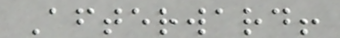Afterward!
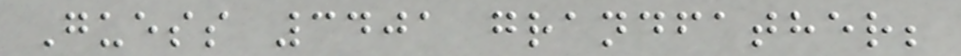Guess 3401 grandfather;
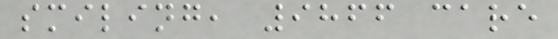smiling, 9866 care
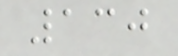130
